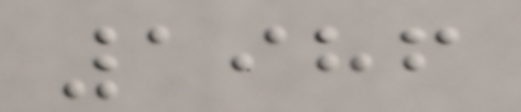1986
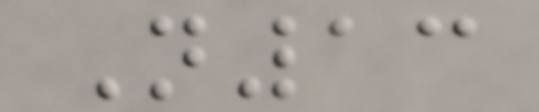N13
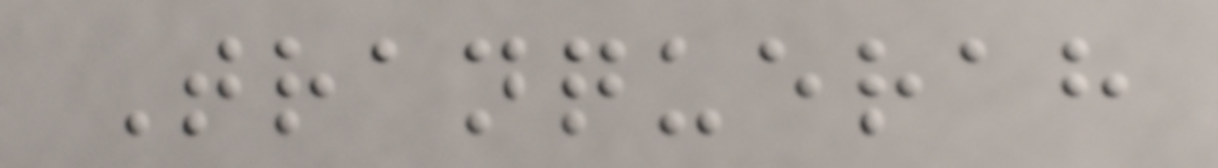Tranquerah
